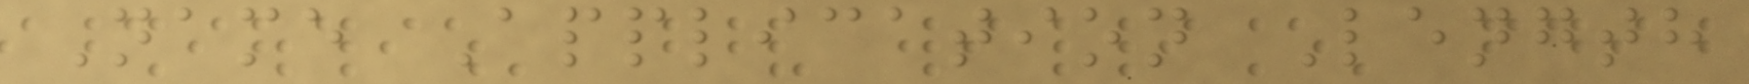Name Application Length
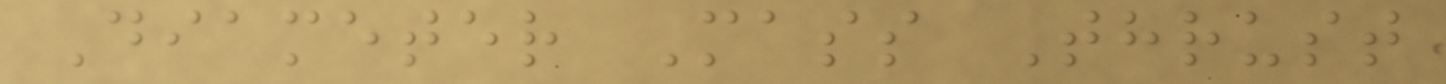Diameter Mass Thrust
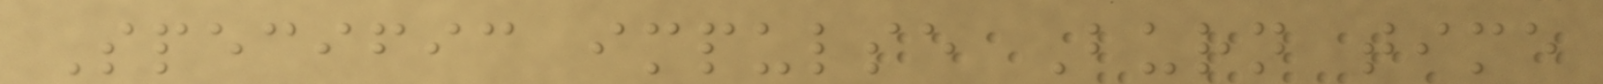Specific impulse Burn time
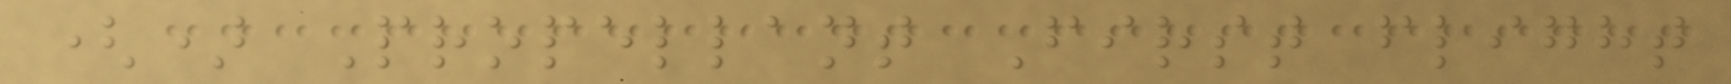() Propellant First flight
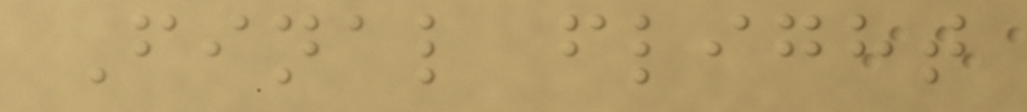Final flight
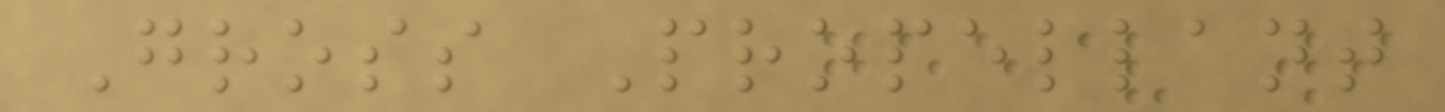Gross Propellant
